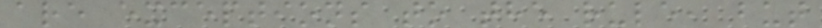are exceptions to the rule, but
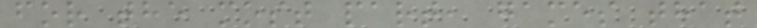for the most part, games that
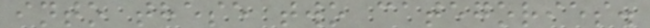into these two categories.
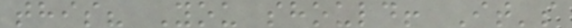this? You should! It's
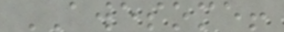AWESOME!
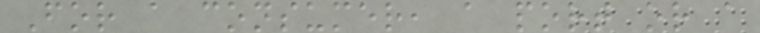For a consumer, a port or a
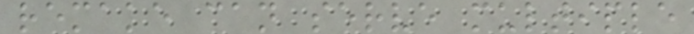remake can serve multiple
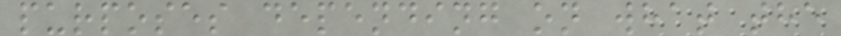purposes depending on what the
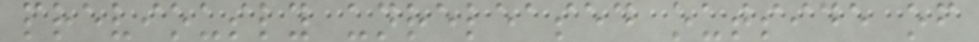previously unreleased outside of
